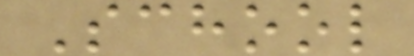School
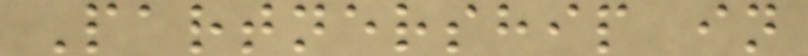Partnership in
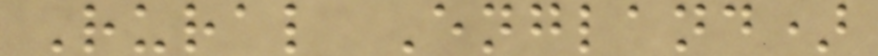Rural England)
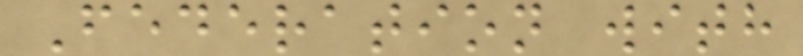Federation with
